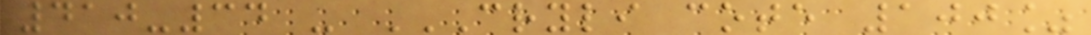410-34 - CRYLI COTE 100%
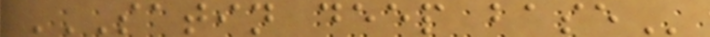SATIN DEEP BASE
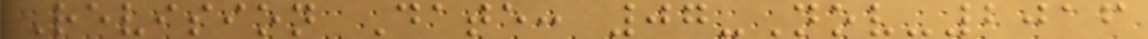Revision Date: 07-Nov-2016
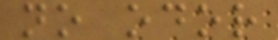no odor
